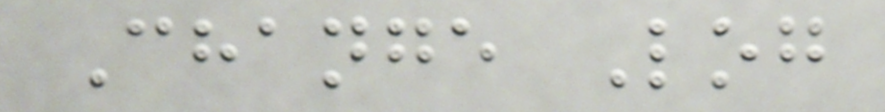Change Log
